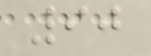90
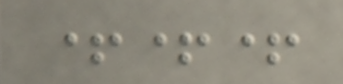+++
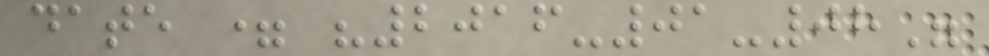date = "2016-01-08"
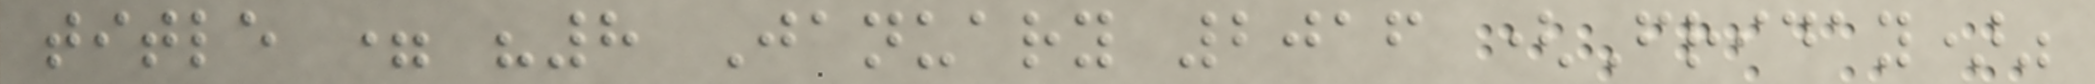title = "8 January 2016 (Friday)"
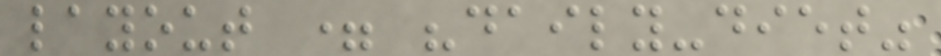layout = "daily-diet"
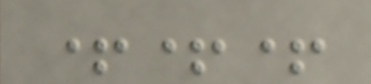+++
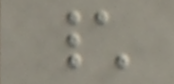\
